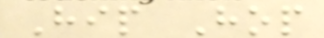Hip Hop
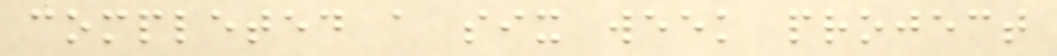completed a six week project
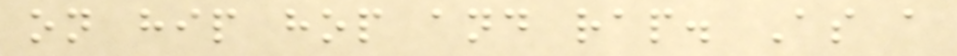on hip hop and rap. As a
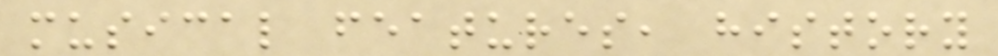musical features, history
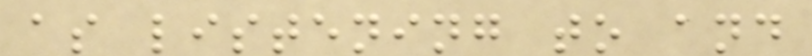as listening to and
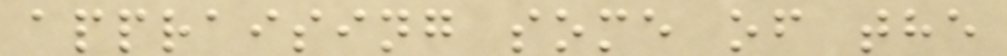appraising some of the
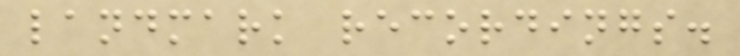landmark recordings.
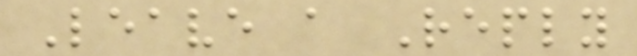Leave a Reply
